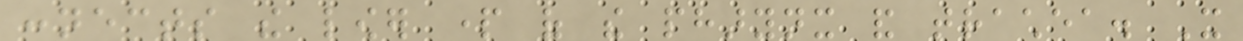connects the lower part of the pharynx and trachea. It
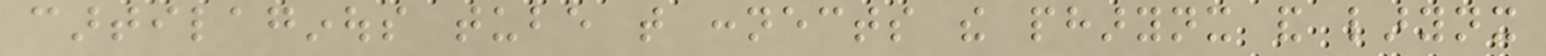cartilaginous tube that connects the pharynx and larynx
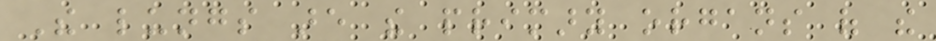The lungs are the primary organs of the
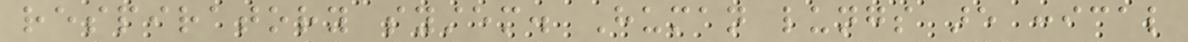respiratory system. Human lungs are conical
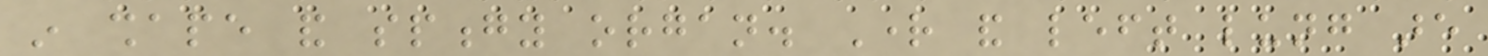in shape and spongy organ. Right and left lung are
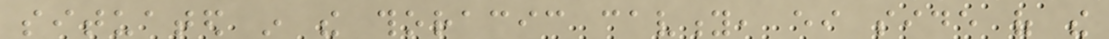situated in the thoracic cavity, either side of the
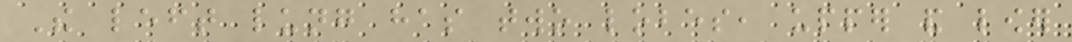The left lung has two lobes, upper and lower
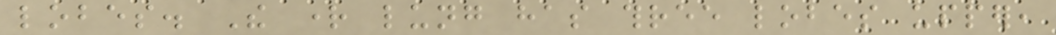lobes. The right lung has three lobes upper,
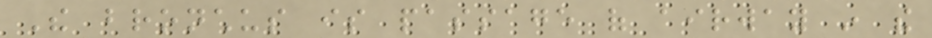The bronchus is passage of airway in the
